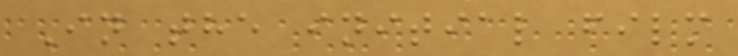In the initial film
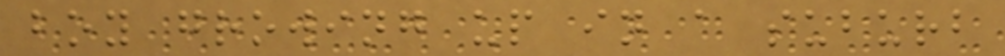boy growing up in a suburb
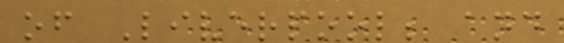of Liverpool; and
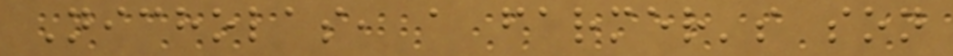Nicholas, a farmer's son
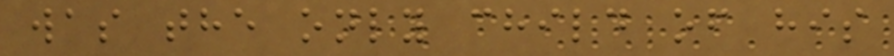was the only child of his
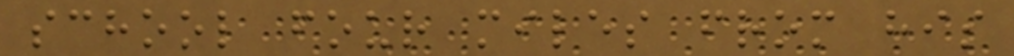school four miles from his
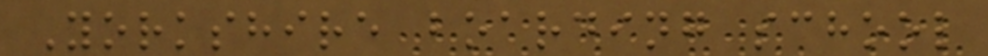Yorkshire boarding school
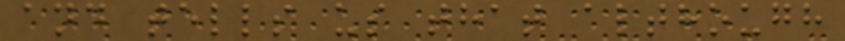and tells us that although
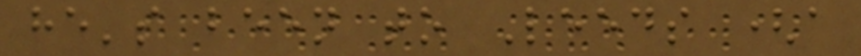he's been to Leeds (a
